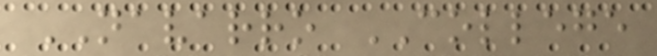NAVARRO COLLEGE
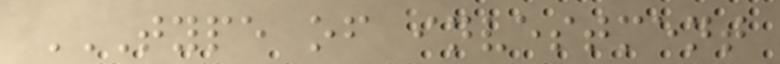TYPE OF INVESTMENT
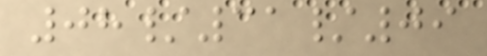08/31/09
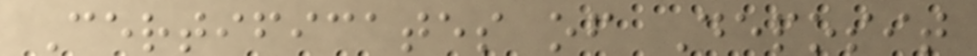Certificates of Deposit
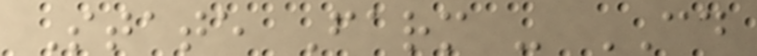State Farm - CD
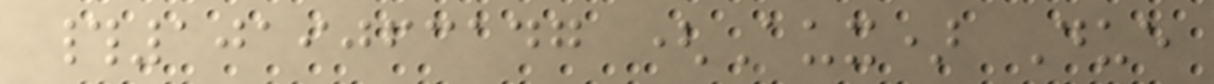#1019063147 (Aux) Due
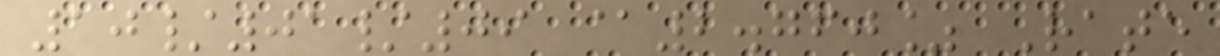10/01/09 @2.760% Rate
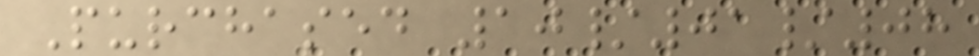Purchased 10/01/08
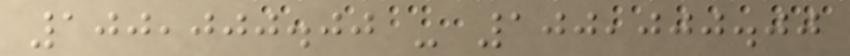100,000.00 - 100,000.00
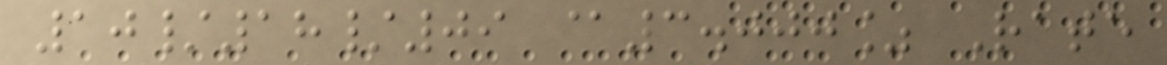10/18/09 @3.000% Rate
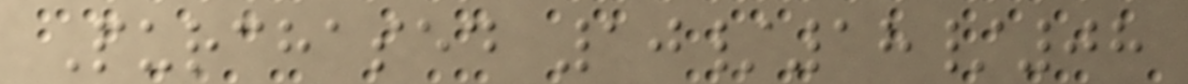Purchased 10/18/08
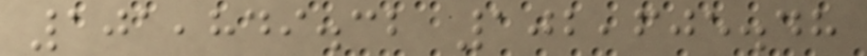101,849.32 102,605.48
